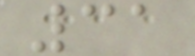31
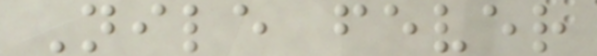Nile fever
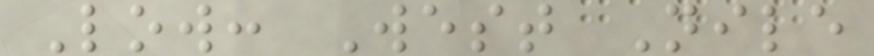Low: West Nile
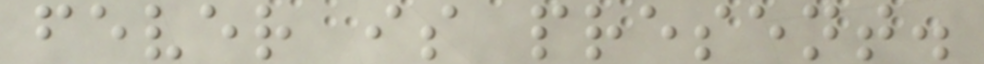fever is present.
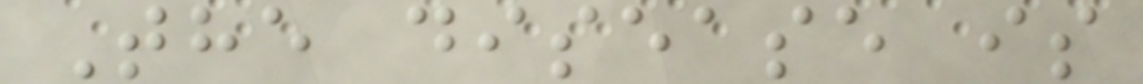The disease is
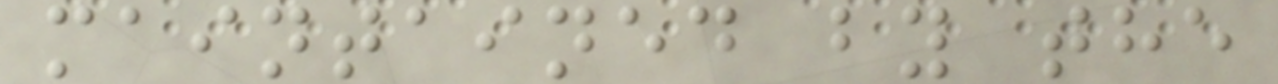maintained by the
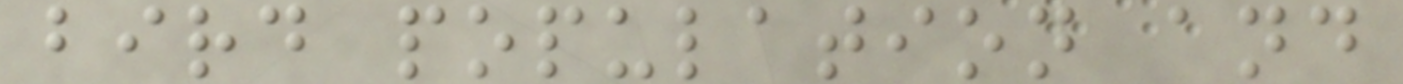bird population and
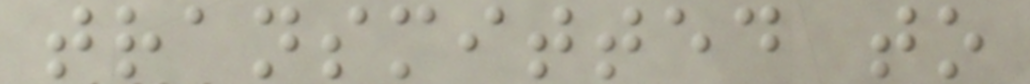transmitted to
